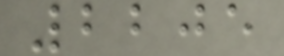2205
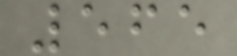565
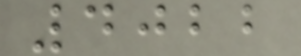4022
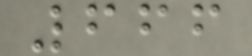666
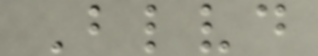Blvd
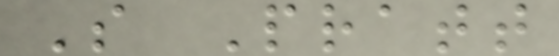S Pratt
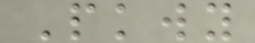Pkwy
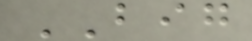BIG
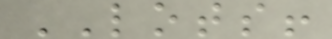LOTS!
